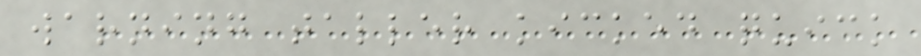warning taller kicked quick
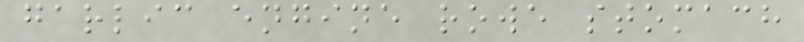garlic engine rowe stomach
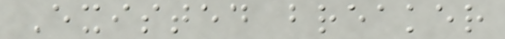Existed breaker
